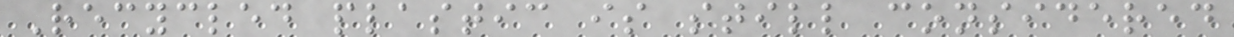Recycled plastic is still considered
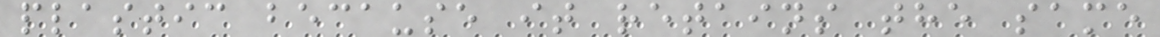plastic because it retains the same
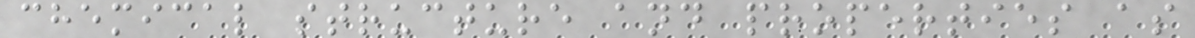chemical structure and properties as
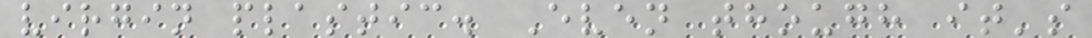virgin plastic. Even though it's
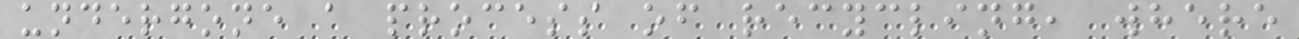undergone a process of recycling, where
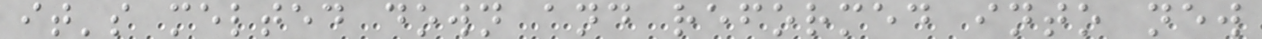it's melted down and reformed into new
